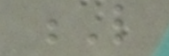L
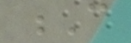C
